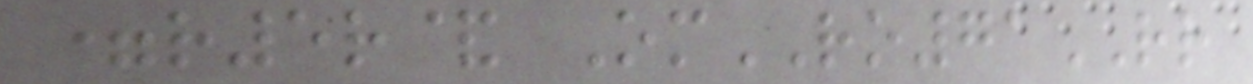=r5r& OmRO71RR
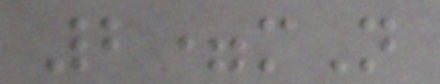2=mN
